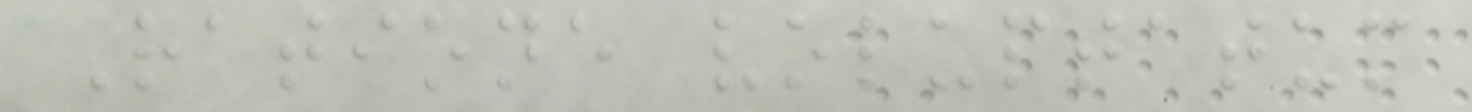Ratione voluptatum
